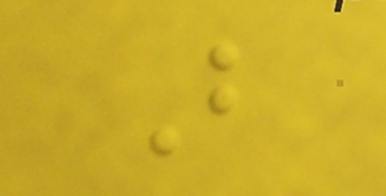B
